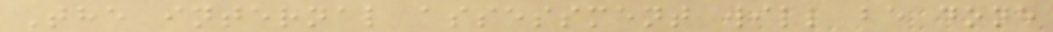The internal assessment will be done
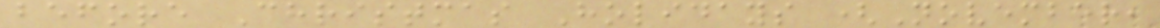before Christmas Holidays (November,
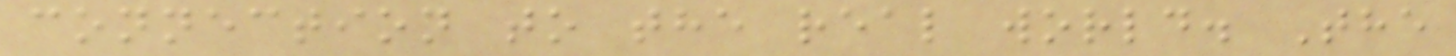connection to the real world. The
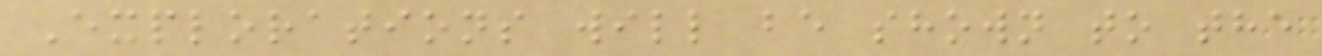Explorations will be shown to the
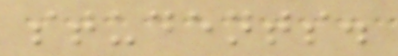students.
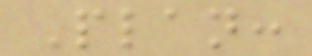Plan:
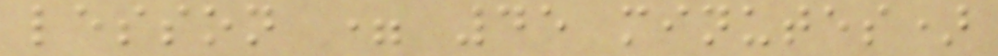lesson = 45 minutes)
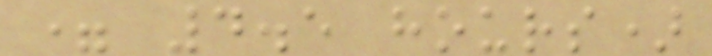= 4.5 hours)
